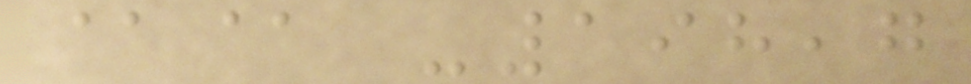@@ -198,7
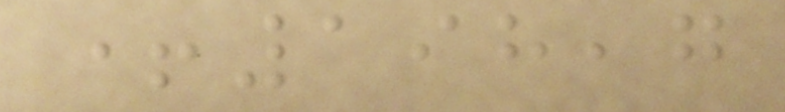+198,7
